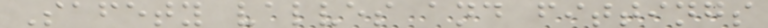Safety valves and fittings
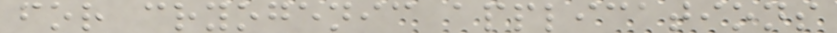for cryogenic applications
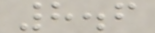8.6
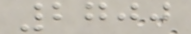2700
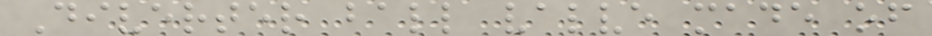Diverter ball valve made of
